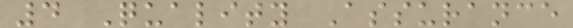4 Quality Assurance
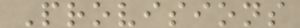Provisions
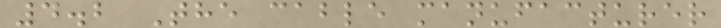4.2 The cable manufacturer
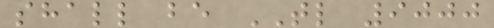shall be TL 9000
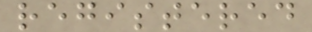registered
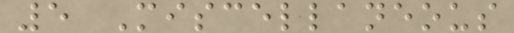5 Miscellaneous
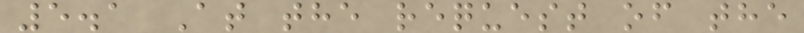5.1 At the request of the
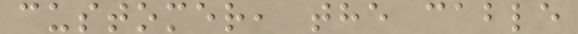customer, the cable
